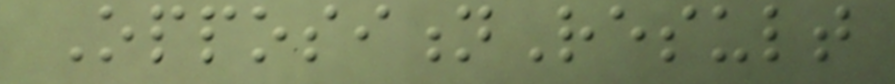OppositionResult
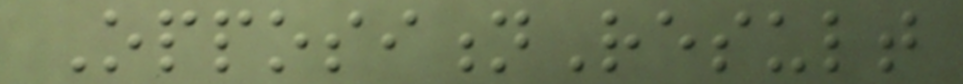OppositionResult
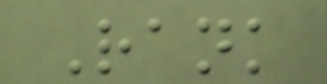Rank
